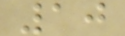10
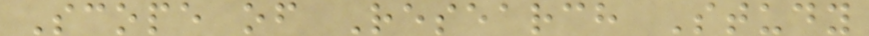Scope of Research Study
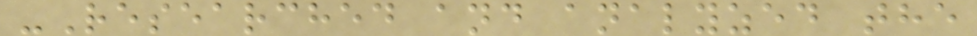-Researched and analyzed the
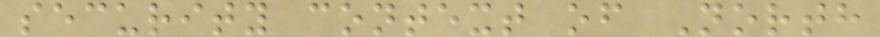security context of North
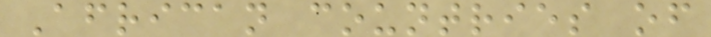African countries of
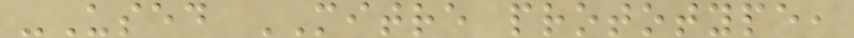-Used MITRE prototype,
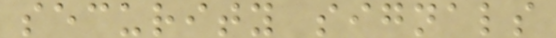security signals
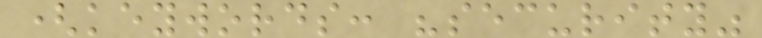(keywords: "security"
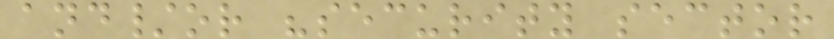and/or "security sector
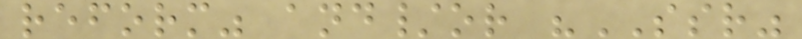reform" and/or "SSR"
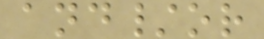and/or
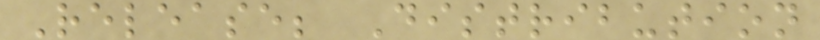Release; Distribution
